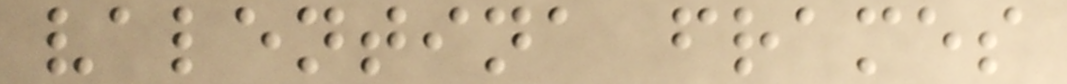valentina frames
